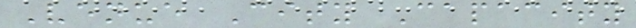Venue City Capacity
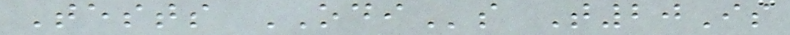Tests ODIs T20Is
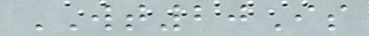WT20Is
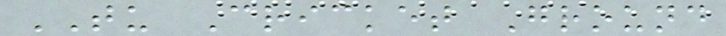TU Cricket Ground
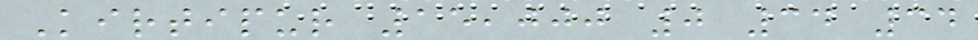Kirtipur 15,000 0 34 34
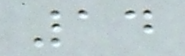14
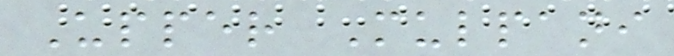Upper Mulpani
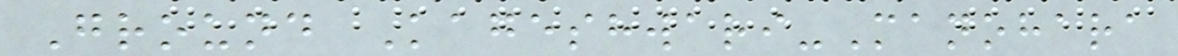Ground Kageshwari-Manohara
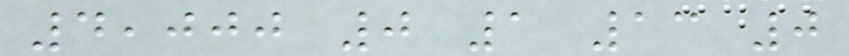4,000 0 1 13 0
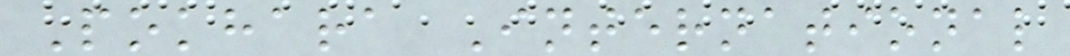Pokhara International
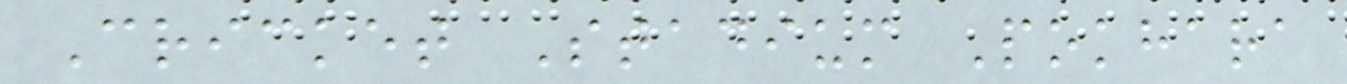Cricket Stadium Pokhara
